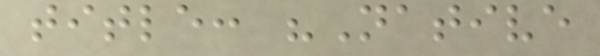title: "Native
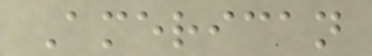American
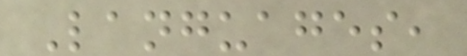Languages,
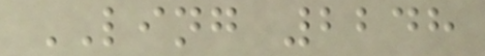LING 2248
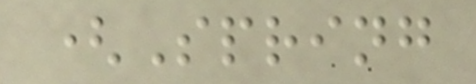(Spring
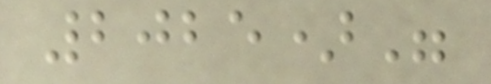2025)"
